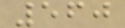560
